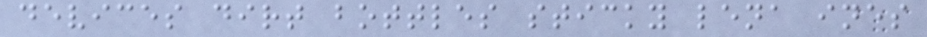devices dirt bottles sticky lena ines
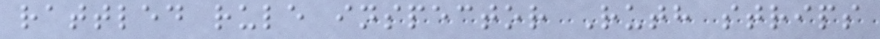rattled rule inspector Ruth strips
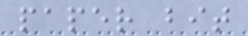paper bit
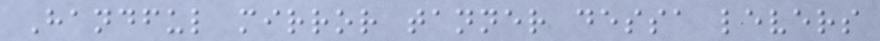Handful mirror tanner dessa levers
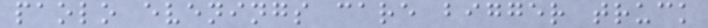paolo evenings care bigger truck
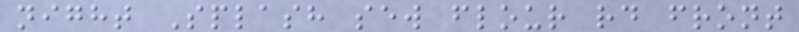night Splash sew flour rd front
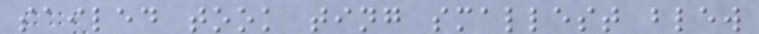sailed took ting smallest blew
